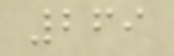269
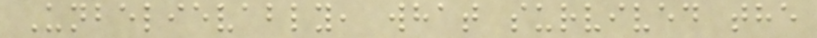Unbelievably, what survived the
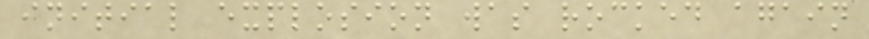initial explosion was rocked again
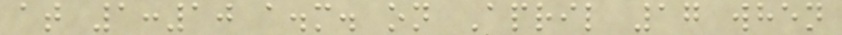at 1:10 a.m. on April 17 when
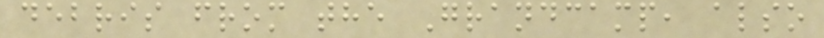debris from the Grandcamp, also
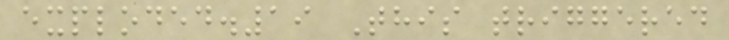exploded.19 This triggered
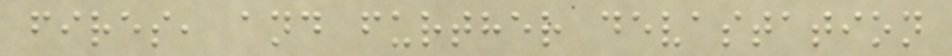fires, and further devastation
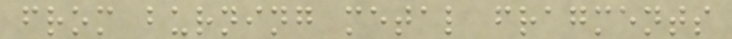from burning metal fragments
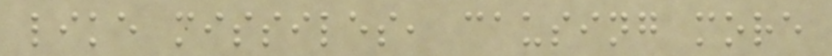like missiles, causing more
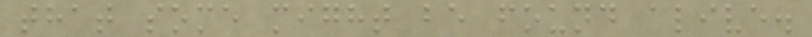that some might be found alive.
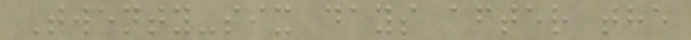Twenty-six days after the
